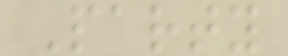Party
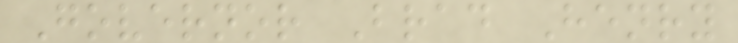Governor Brad Henry
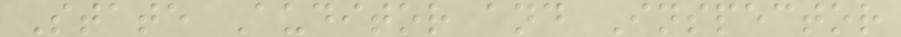State Auditor and Inspector
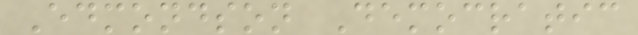Edmondson Democratic
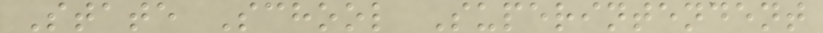State School Superintendent
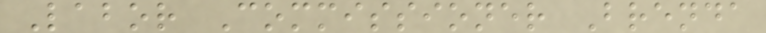Labor Commissioner Brenda
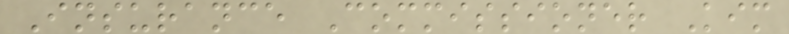Insurance Commissioner Kim
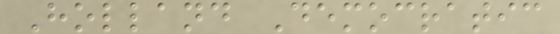Holland Democratic
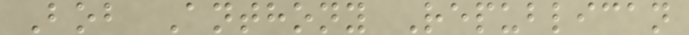Bob Anthony Republican
